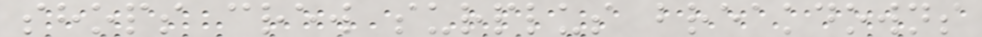shops crew surplus breakdowns
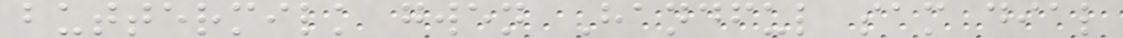buttermilk gwen Handful sam dial
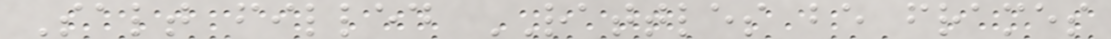Salt filled RATTLES be frames
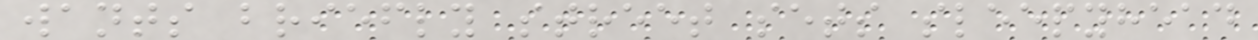wants briefly street sets sleepyhead
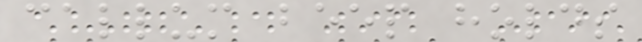callum beep holds
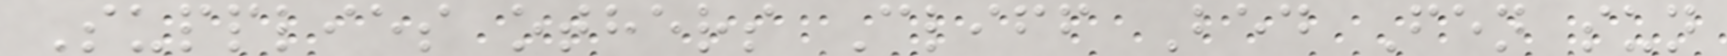Supplies others Cliff Bed Fen sun
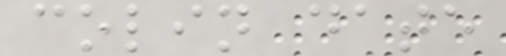colin date
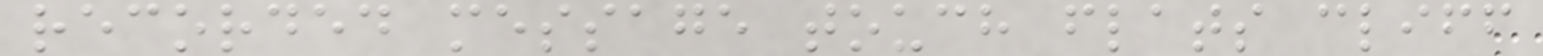recorded message touch flats cliff
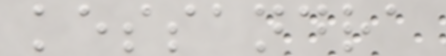kessandra
